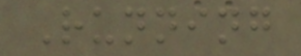Running
